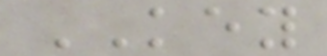KEY
